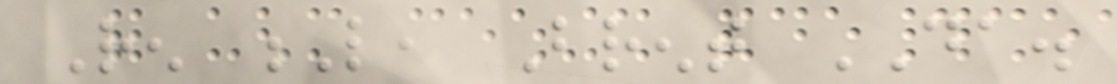Ren L, Brent DA.
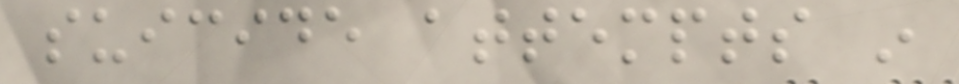suicide attempts in
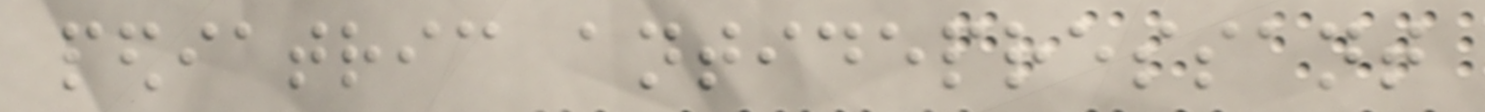pediatric antidepressant
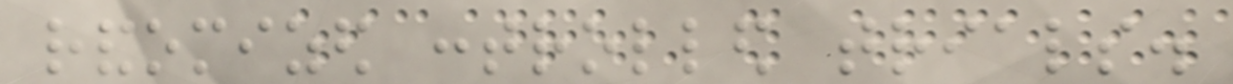randomized controlled trials.
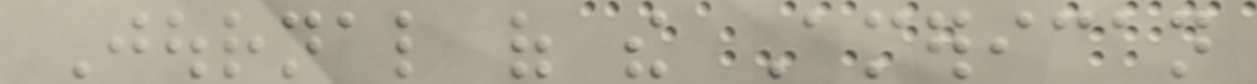Journal of the American
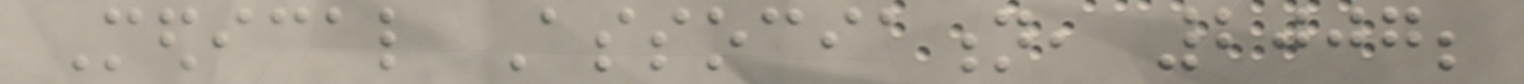Medical Association, 2007;
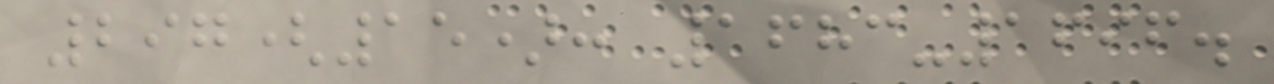297(15): 1683-1696.
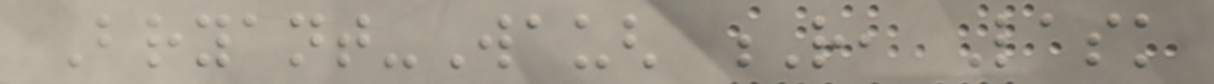Bryant-Waugh R, Lask
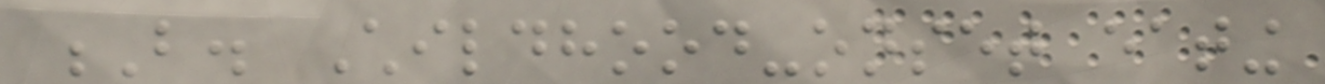B. Childhood-onset eating
